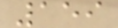159
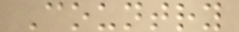Country
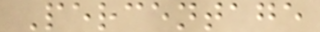Percentage
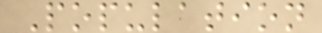Population
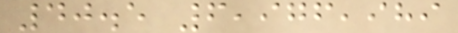40.5 6,976,989
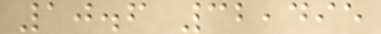10.6 32,495
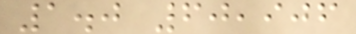1.0 60,906
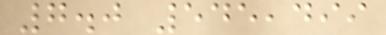7.0 545,499
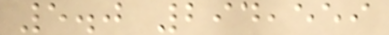5.0 294,559
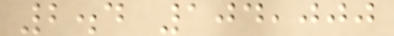2.4 104,000
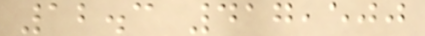12.3 417,500
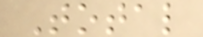Total
